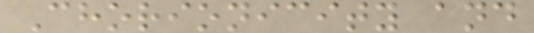Chorionicity and
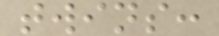twins:
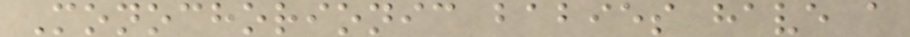Monochorionic babies have a
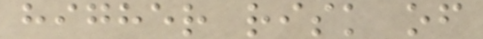higher risk of
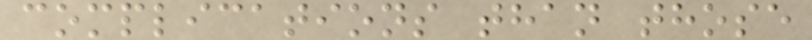complications than those
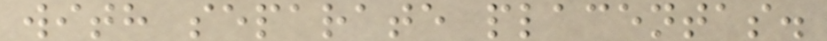with separate placentas.
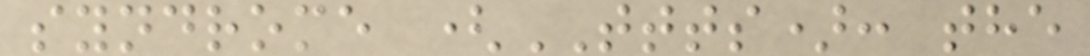syndrome (TTTS): the
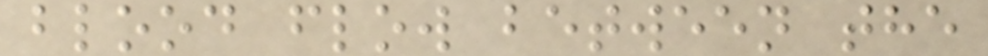blood flow between the
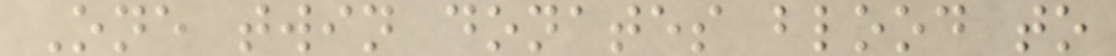One twin donates blood to
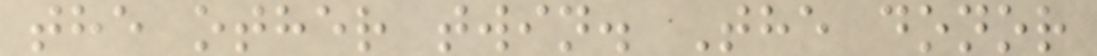the other twin. The donor
